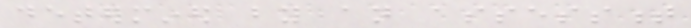determined by an assessment
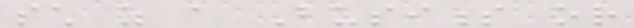such as a Business or
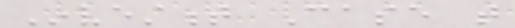Investment Case that
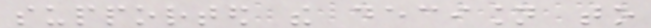supported the decision to
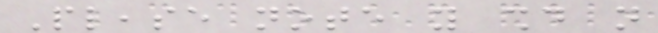Please note you should not
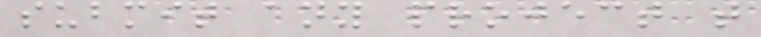submit any project that
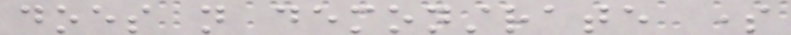does not demonstrate some
